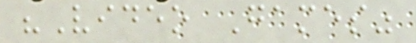"Video Games"
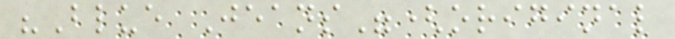"Blue Jeans"(original
